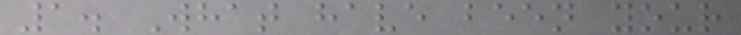1. What have been your
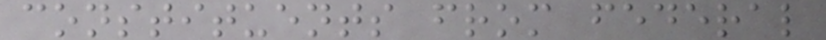constituents from federal
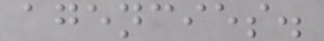agencies.
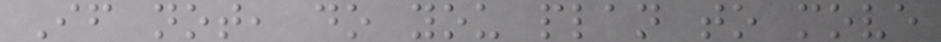If not, do you plan to move
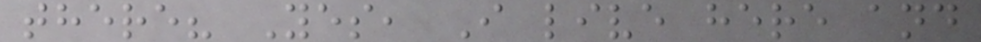there? Yes, I live here and
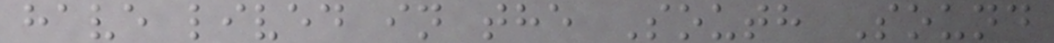have lived in the South Sound
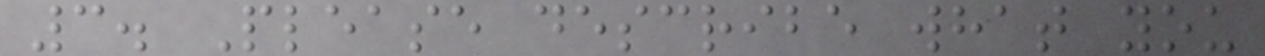3. Please describe what you
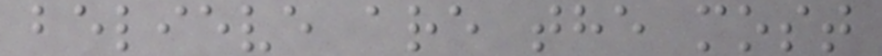believe are the most
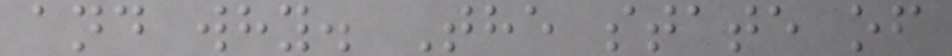and why. The state of
